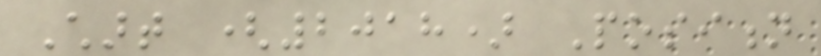Chart (2018) Position
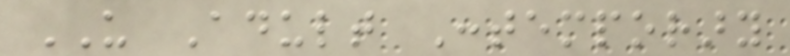US Adult Contemporary
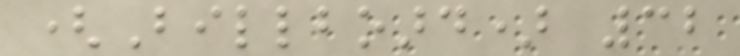(Billboard) 32
